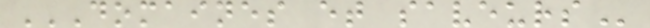DOMAINES ET SAVEURS
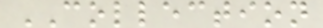COLLECTION
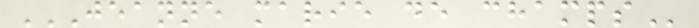JEANNE MARIE DE CHAMPS
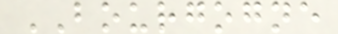BOURGOGNE
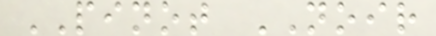PINOT NOIR
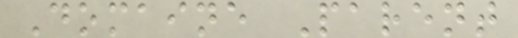Domaine Parent
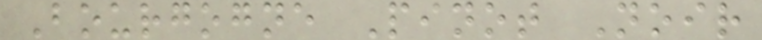Bourgogne Pinot Noir
